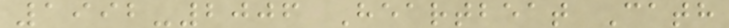1992-2006 Heartbeat Cath
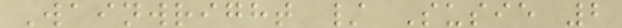Wainwright / Susie 2
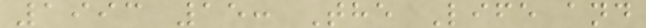1993 15: The Life and
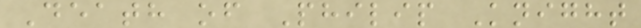Death of Philip Knight
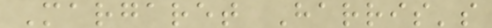Margaret Harris's
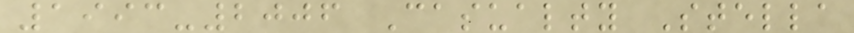1993-2006 Casualty Stella
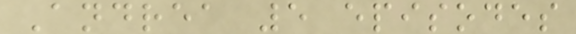Andrea 5 episodes
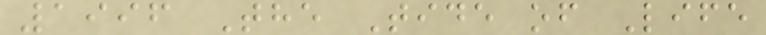1996 The Tide of Life
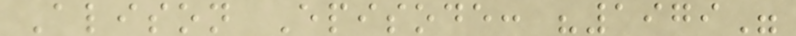Alison Episode: "1979"
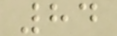84
